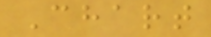Chart
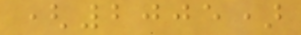(2005)
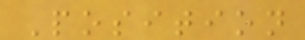Position
